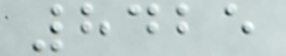8425
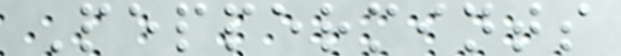Peppermints
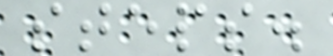steps.
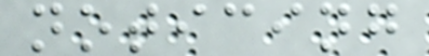noticing
